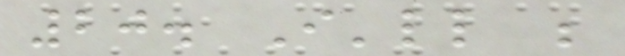20. I'll be
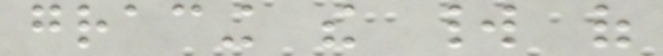gracing the world of
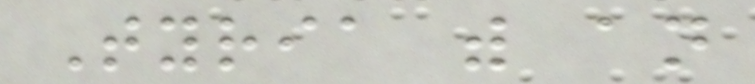Tyria with an
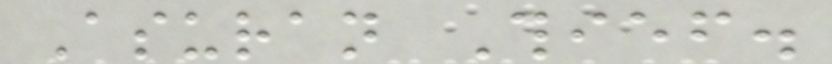Asuran Thief.
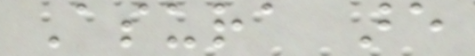Asura are
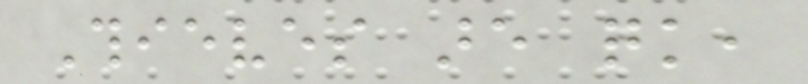Thieves are quick,
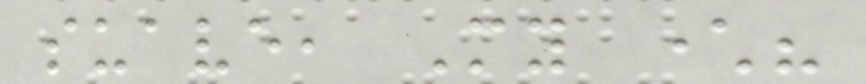suave, My character?
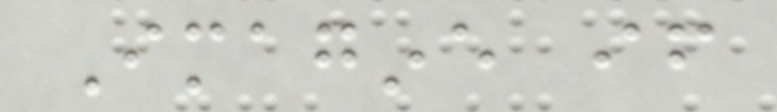Imagine if
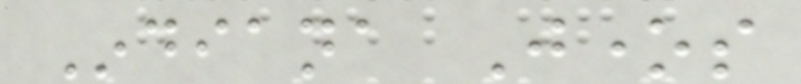Indiana Jones
